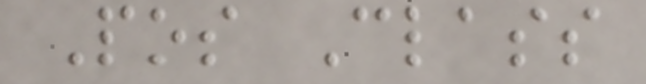Pos Class
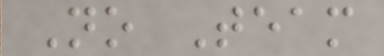No Team
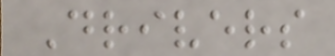Drivers
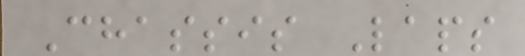Chassis Laps
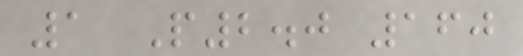1 P2.0 160
